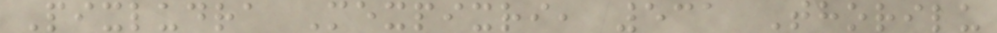Pixludra Mexpixri, 531 Thorilu
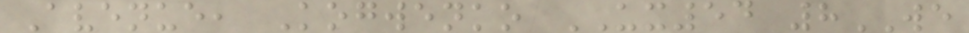Avenue, Kogwenko UX54 8WE
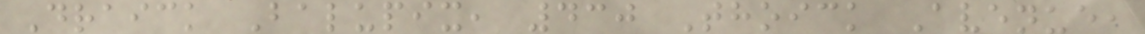Draick Balupix, 430 Thoick Avenue,
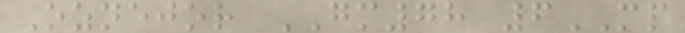Oznejor GM78 6MP
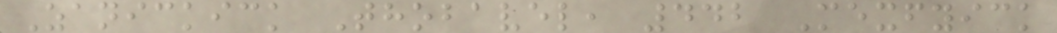Zanickick Thobavel, 442 Mexfyick
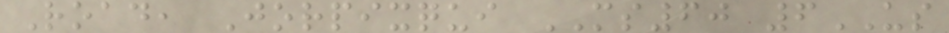Road, Jorpixqui MS60 6US
